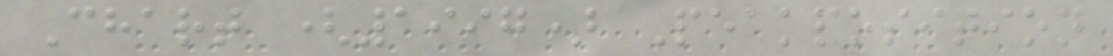Chart (1997) Peakposition
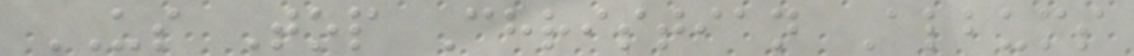US Top Christian Albums
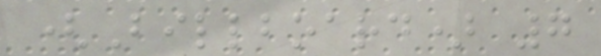(Billboard) 7
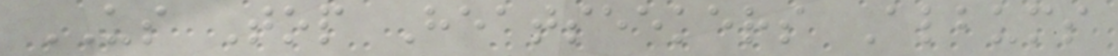US Top Heatseekers Albums
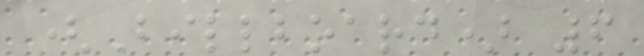(Billboard) 6
